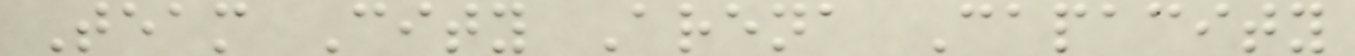Team City Arena Capacity
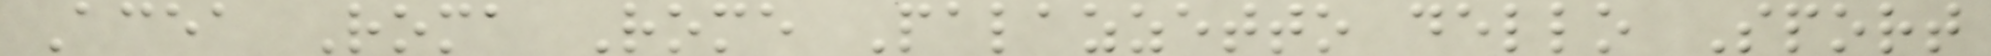Acea Roma Rome Palazzetto dello Sport
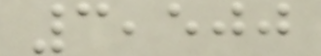3,500
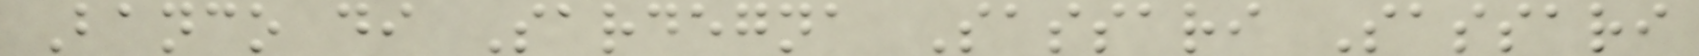Banco di Sardegna Sassari Sassari
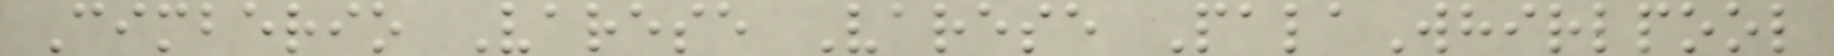Cimberio Varese Varese PalaWhirlpool
